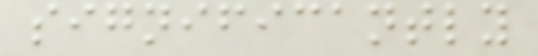significantly
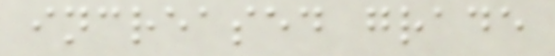increased grade
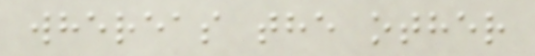whereas the other
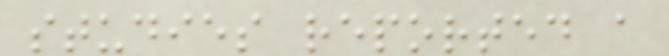studies reported a
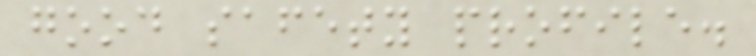good safety profile.
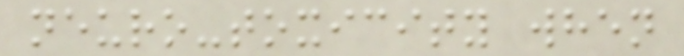neuro-toxicity when
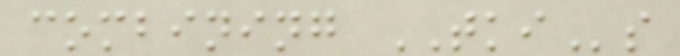combining TKIs
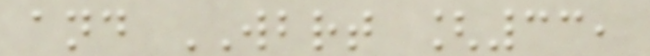and WBRT [33,
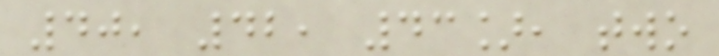40, 42, 43], two
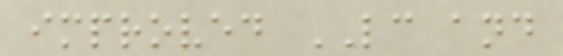improved LC and
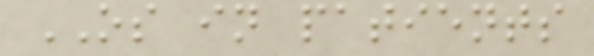OS in patients
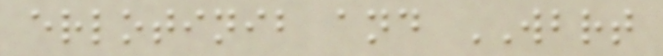erlotinib and WBRT
